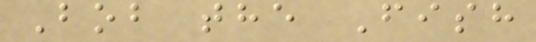Bob the Fish
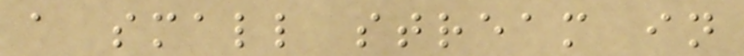a small stream in
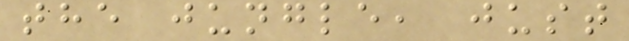the jungle, just
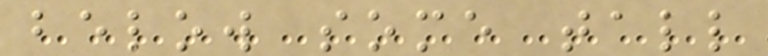below some tall
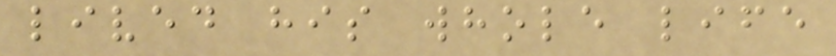lived his whole life
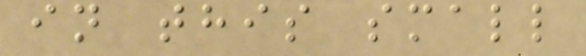in this small
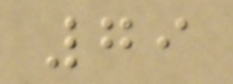79
